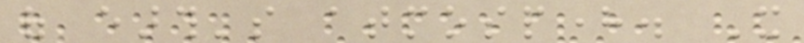of earth's atmosphere. It
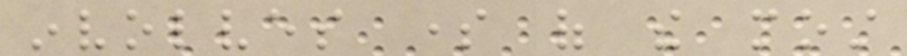involves some of the most
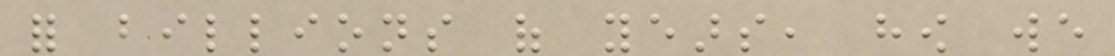for billions of years, how we
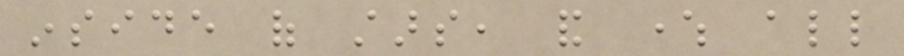inside of stars, and where all
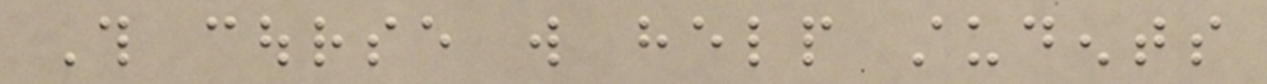This course will help students
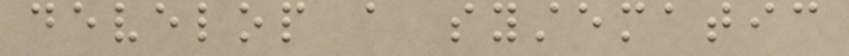develop a systematic
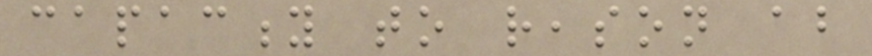capacity to reason about
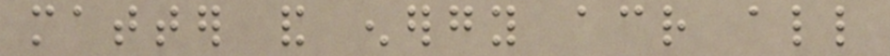matter and energy across all
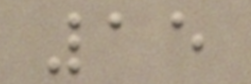15
